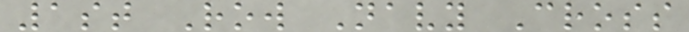1st Row Navy Cross
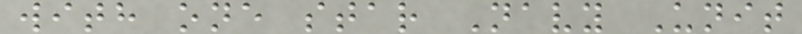with one star Navy Unit
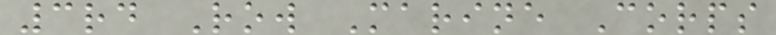3rd Row Marine Corps
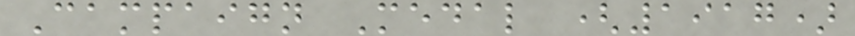Campaign Medal (1917)
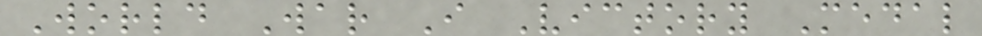World War I Victory Medal
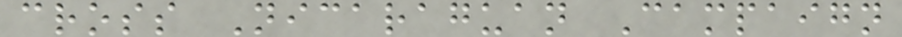cross Nicaraguan Campaign
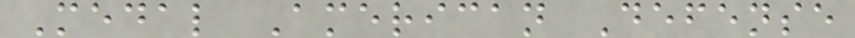Medal American Defense
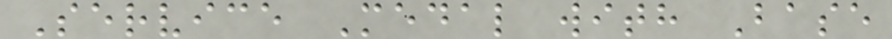Service Medal with Base
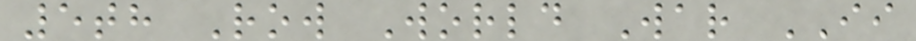5th Row World War II
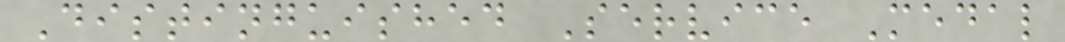Distinguished Service Medal
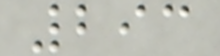293
